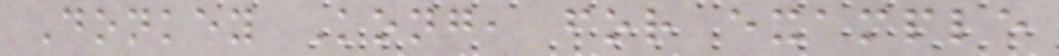Donkey Kong, for example
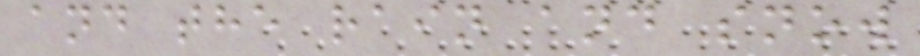and the rain and snow
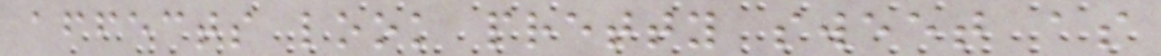affects look pretty sweet as
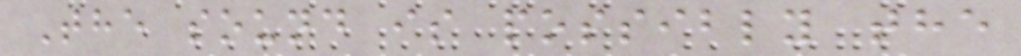The sound is possibly the
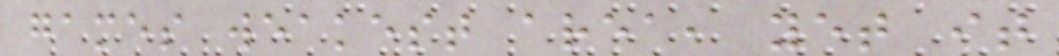games weakest area, yet it
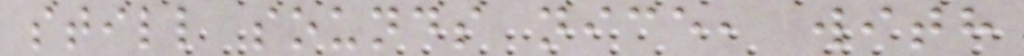still sounds nice, with
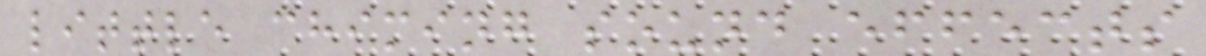little chiming sound effects
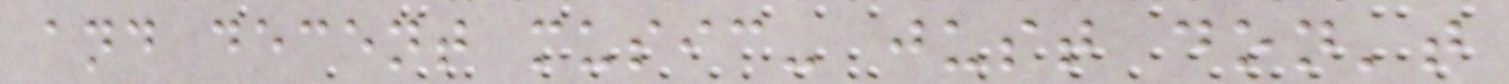and decent music- just don't
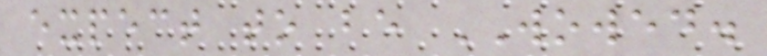expect to be WOWED.
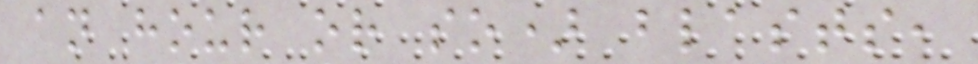an hour or so) blasts,
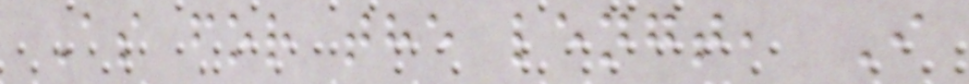As for the lengt, I
